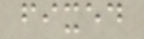fixed
